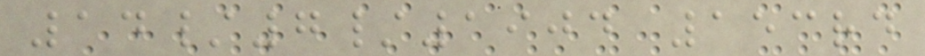14/7/1904 153rd
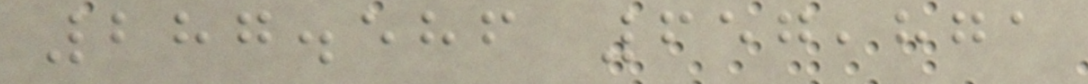287.586 657,871
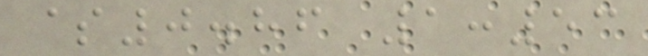$0.86 1:53
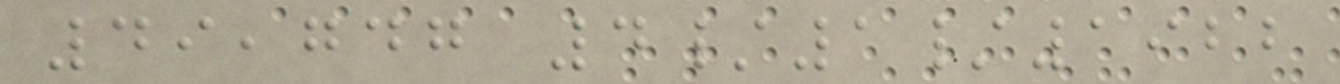49,747 4/1/1922
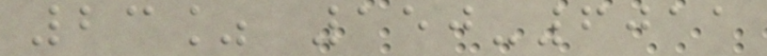23% 150-6011
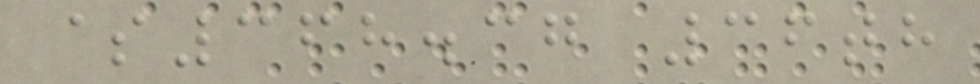$368.37 36th
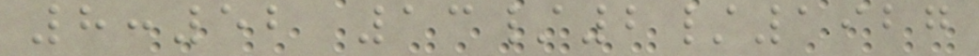8:52 13/2/1927
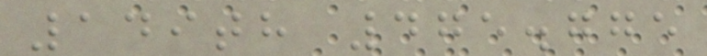149th 475.775
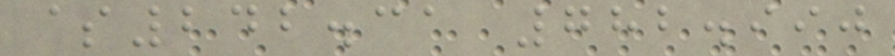$242.31 782.990
